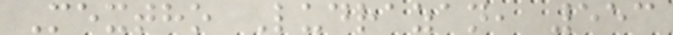Mextho Ludrazan, 553
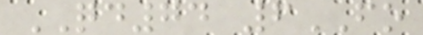QD74 6FO
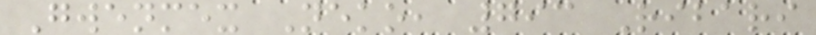Gwenmex Neko, 793 Ribari
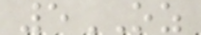5OZ
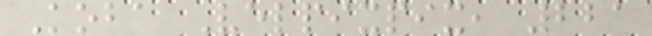Koba Velpixpix, 221
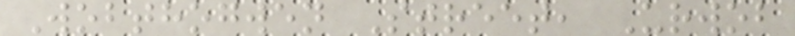Wobthogwen Street, Urwob
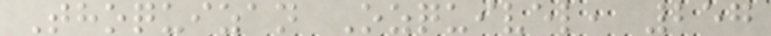Thoquizan Ozquivel, 257
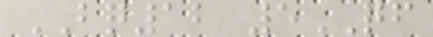BQ12 5QF
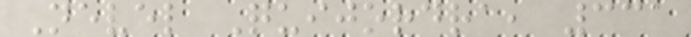Nevel Quijordra, 331
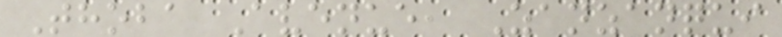Thoba Avenue, Zanzanqui
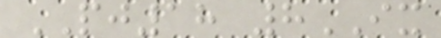PJ18 8IX
